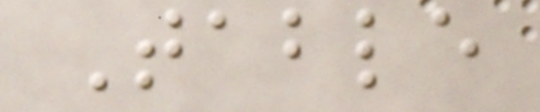Table
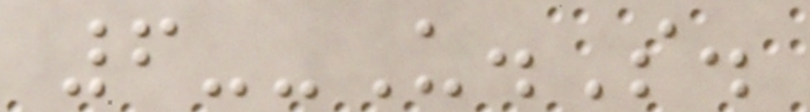6--U.S.
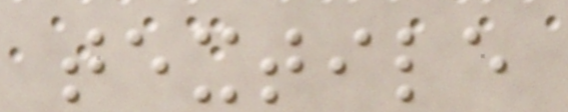textile
